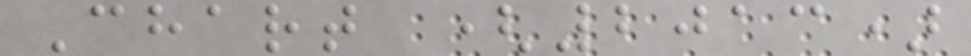Chart (2013)
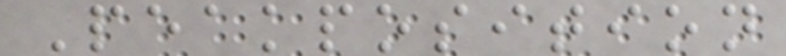Peakposition
